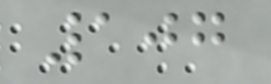107
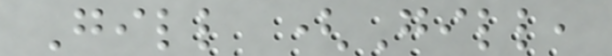Gill (Gill,
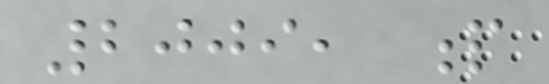2009, p
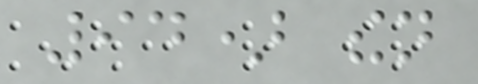94) then
